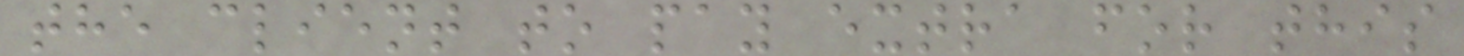the client to pay extra for this
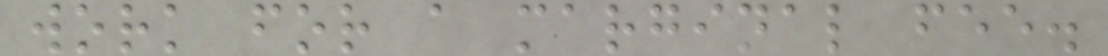work for a marginal fee.
